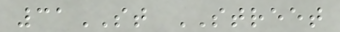31ST STREET
